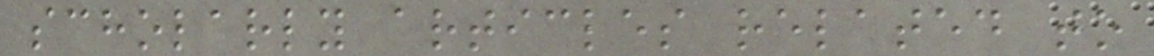scholarly articles related to
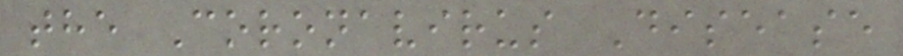the Coronavirus Disease
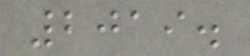2019.
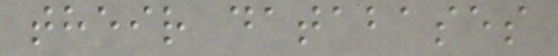their databases
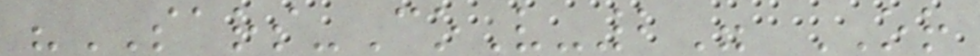"SARS-CoV-2" OR
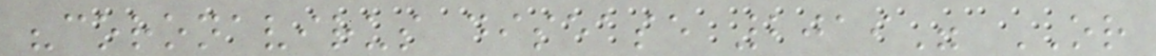"coronavirus disease 2019" OR
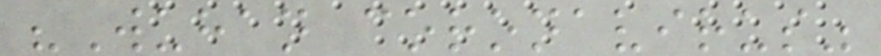"Wuhan coronavirus"
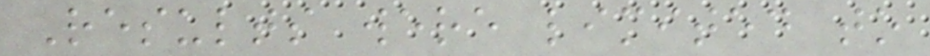Results were limited to
